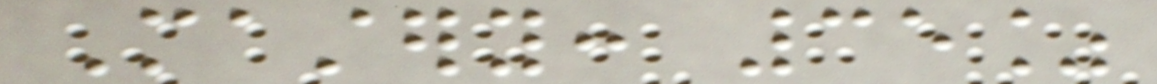Mastery: 35%
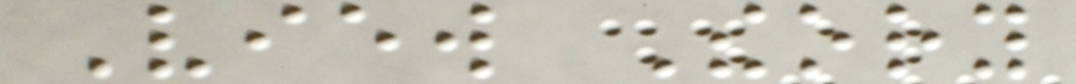View Theory
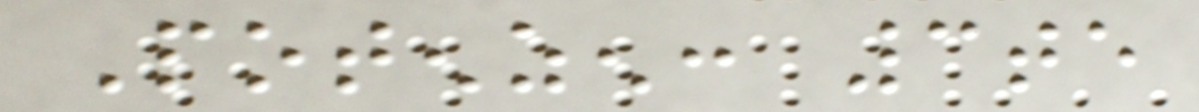Potenzen: 3te
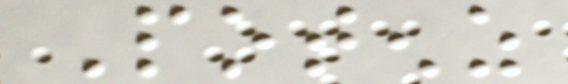Potenz
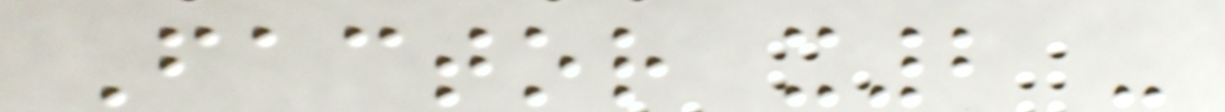Factor x2 -
